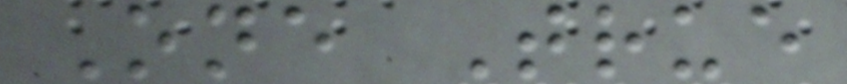One True
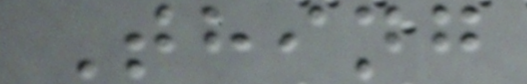Thing
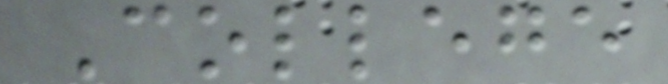College
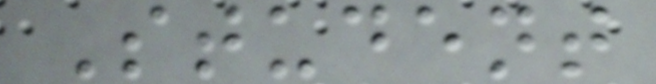Student
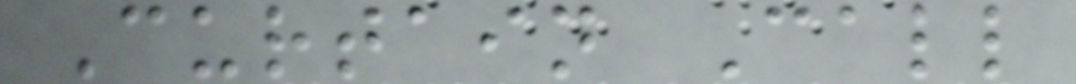Curtain Call
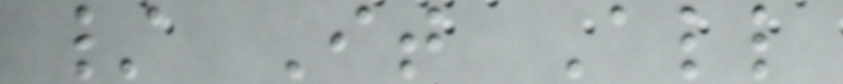/ It All
